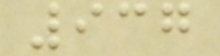937
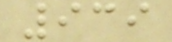939
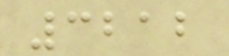3212
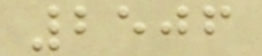2506
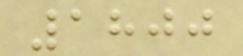1800
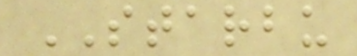STARBU
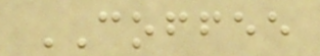COFFEE
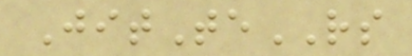JitTeRS
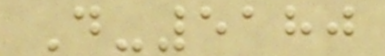D-5180
